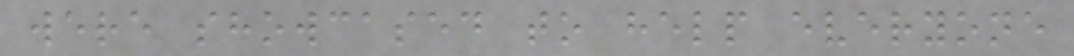were showcased to help everyone
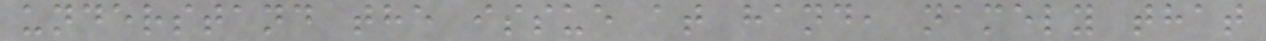understand the issue at hand, namely that
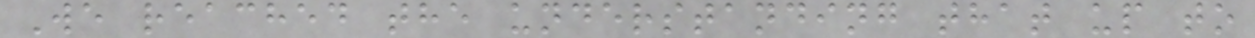We reached the understanding that up to
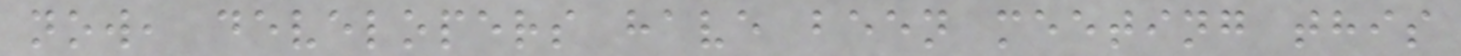now, developers have been meeting this
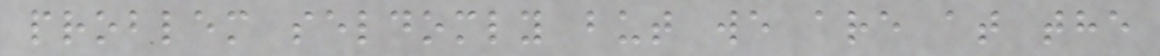problem seldomly but we are at the
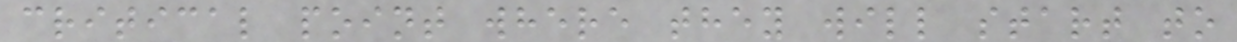critical point where they will start to
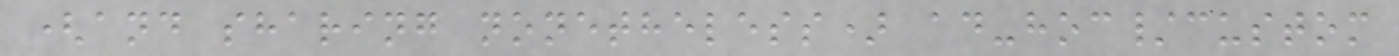(and sharing nonetheless) ad-hoc/custom
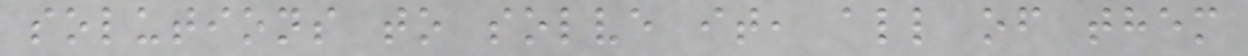solutions to solve it, all of them
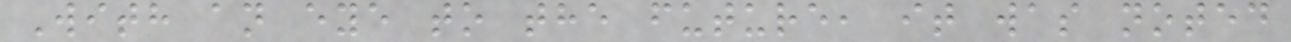With an eye to the future, it was noted
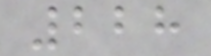228
